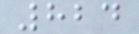824
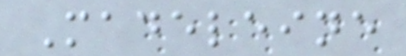Madeleine
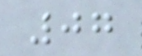07
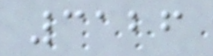3126
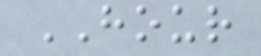HOUR
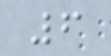6
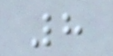8
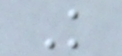K
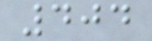404
